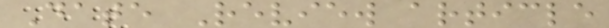Date Review article
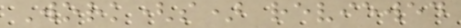Work(s) reviewed
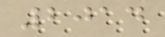2014
